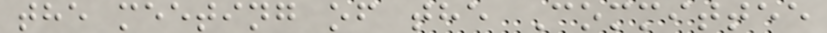the meeting of the Committee
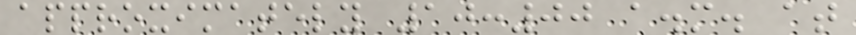approximately 10:00 a.m. at
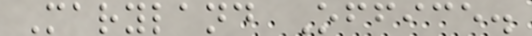Maryland Office.
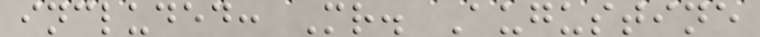included: Mr. Augustine
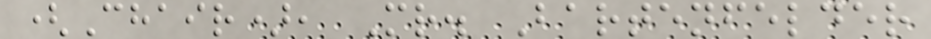(Chair), Mr. Bartenfelder
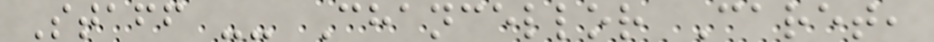Staff -- Chancellor Caret,
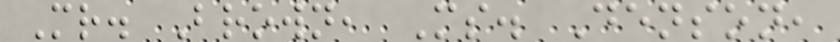Mr. Brown, Ms. Denson,
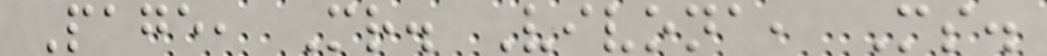Page, Mr. Vivona, Ms.
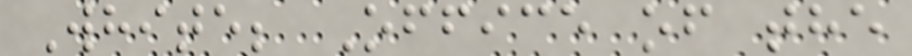White; Office of the
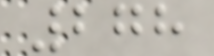278
